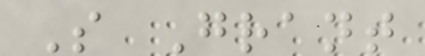S Grant
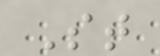St
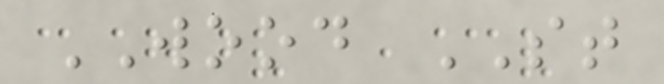WOOD ST
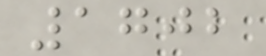1702
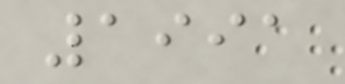1991
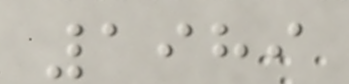1989
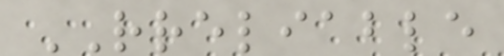RRELIABLE
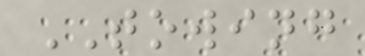TOWING
